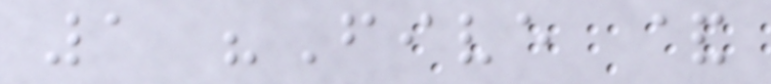1 "Five &
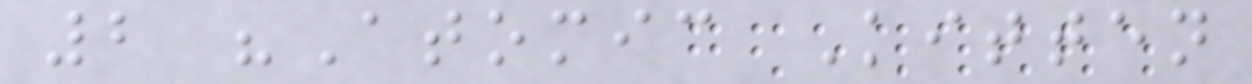2 "Atomic Kitten
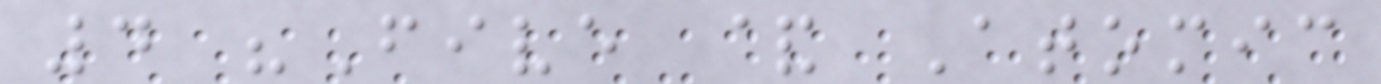4 "Five & Atomic
